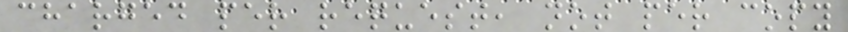charged per request, not per copy
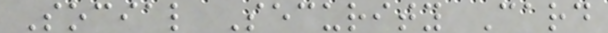Social Security Card
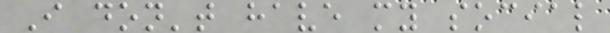I don't have my social
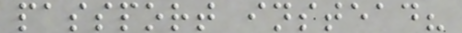passport instead?
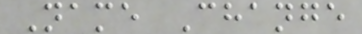Name Change
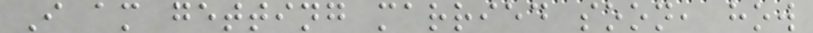I am getting married soon, how
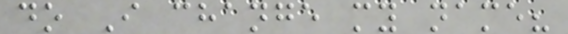do I change my name?
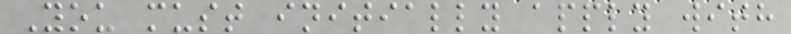You must initially apply with
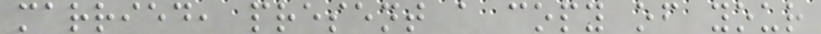married, present a copy of your
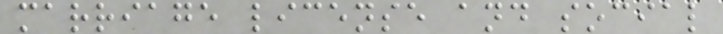marriage license and social
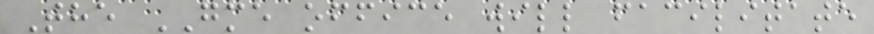The GME office will facilitate
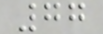77
